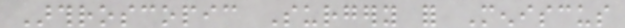Arthroscopic Surgery for Meniscus
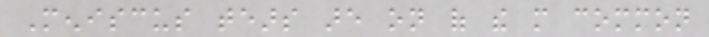Meniscus tears are on of the more common
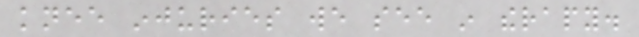knee injuries we see in therapy.
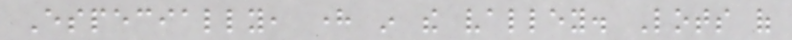Especially, here in the valley. Lots of
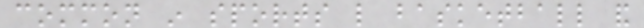common in sports like basketball and
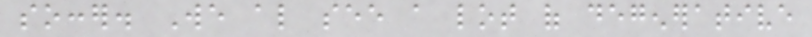soccer. We also see a lot of degenerative
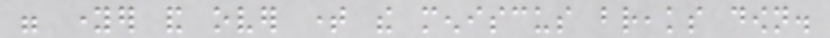were younger and over time the meniscus breaks down.
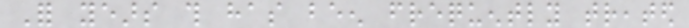For years this has been frequently treated
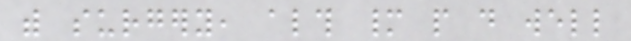with surgery, although many people do well
